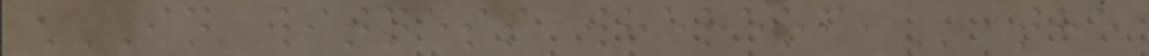IN WITNESS WHEREOF, the
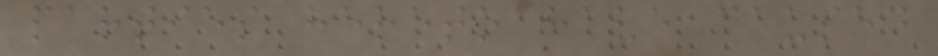parties hereto have caused
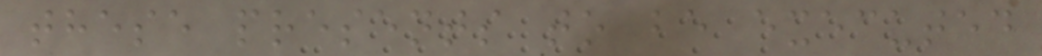these presents to be executed
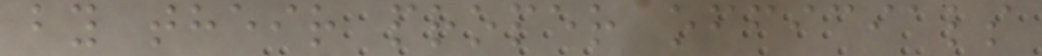by their proper officials
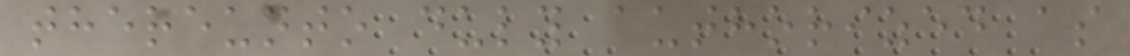thereunto duly authorized as
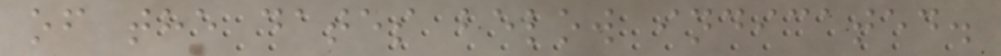of the dates below indicated.
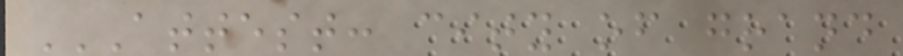ATTEST: CITY OF GRAND
